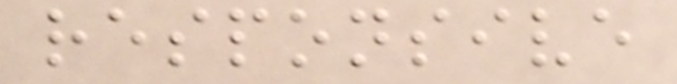responsive
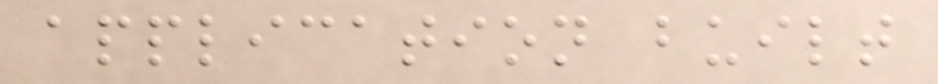application built
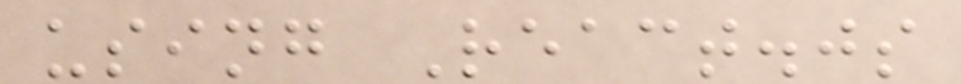using React.js
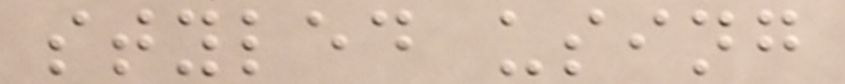styled using
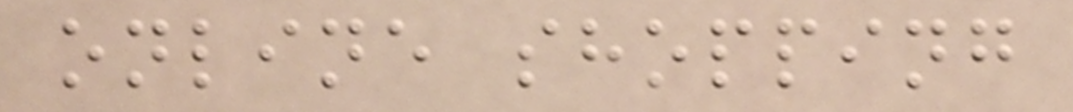online shopping
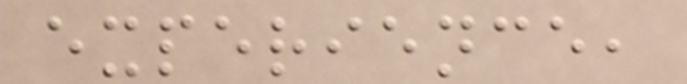experience,
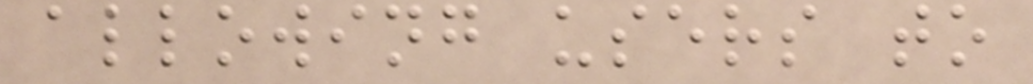allowing users to
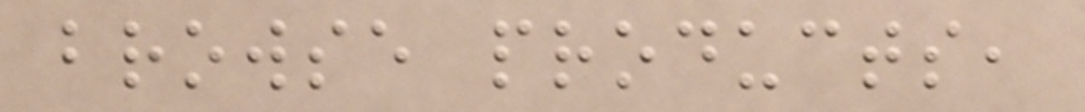browse products,
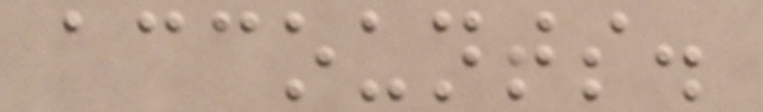accounts.
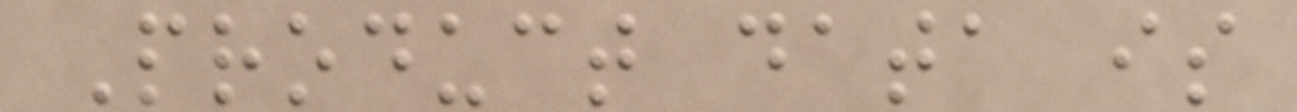Product data is
